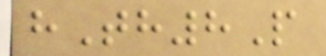hTh8P
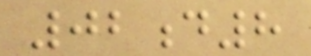02d8
